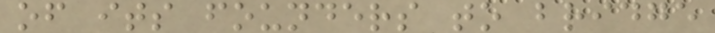of its founders to bridge
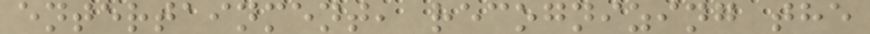entertainment, recognizing the
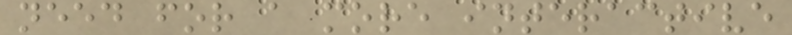need for a more interactive
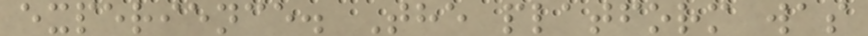experience. The platform was
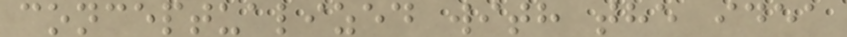conceptualized with the idea
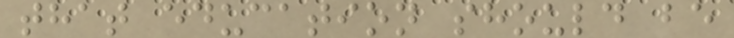that education should be
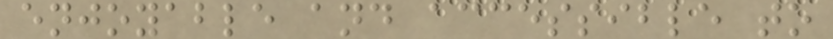enjoyable and accessible to
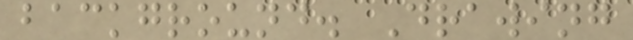background. Drawing
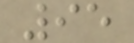95
